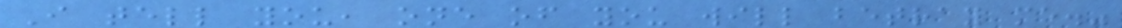I tell you, one of you will betray me."
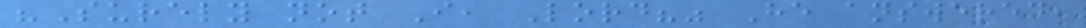"Surely not I, Lord?" He answered,
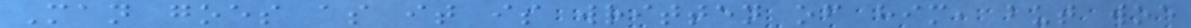Man goes as it is written of him, but woe
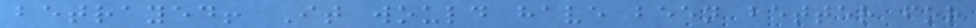betrayed! It would have been better for
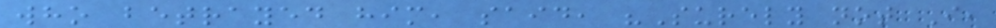who betrayed him, said, "Surely not I,
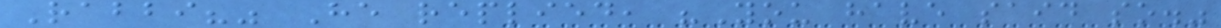Rabbi?" He replied, "You have said so."
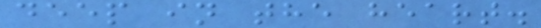deep in the heart.
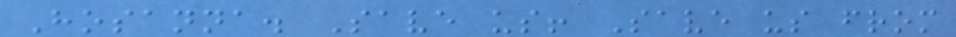Hosanna. Save us! Save us from
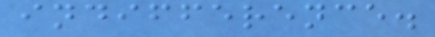indifference.
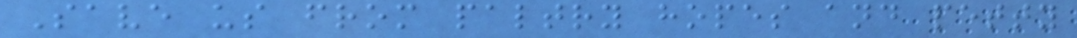Save us from paltry hopes and petty
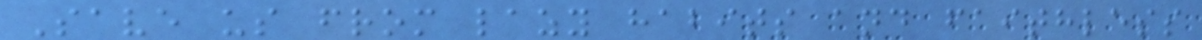Save us from lazy habits and faithless
